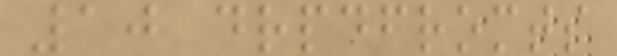10 drpdfromts
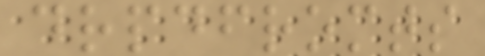drpdfromts
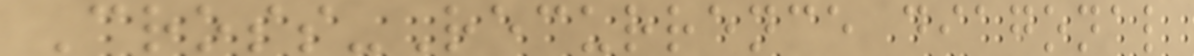Cross-Recurrence diagonal
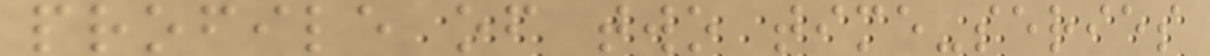profile of two time-series
